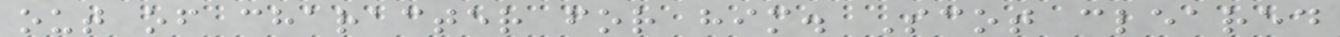out of character for him. Scot cleared
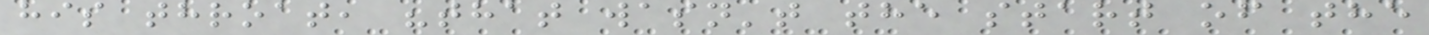his throat, "that wasn't the start of the
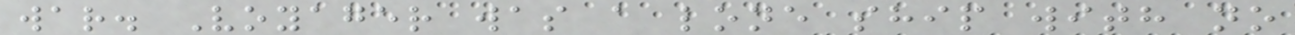war. Voyager was a lone ship with no
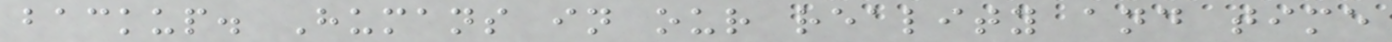backup. Humans in our reality and time
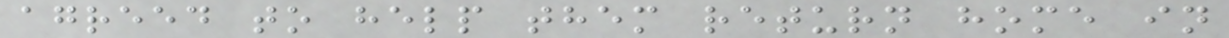agreed to help them return home in
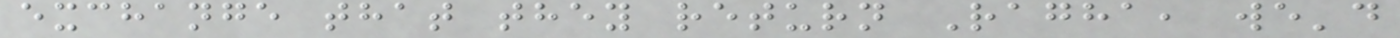exchange that they return Ragha, we'd
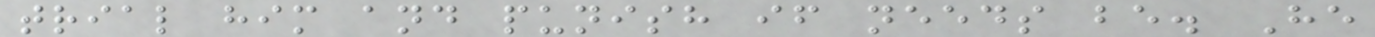trial him and punish if needs be. He
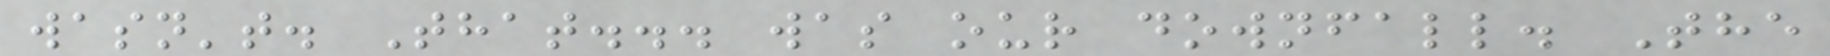wasn't. That... was our downfall. The
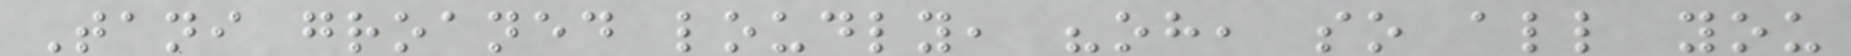Tani groaned loudly, "oh, so all you
